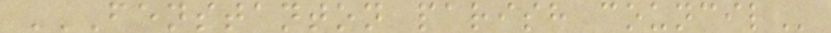FENSTANTON PARISH COUNCIL
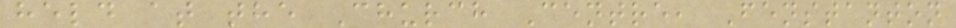held at the Church Centre, Fenstanton
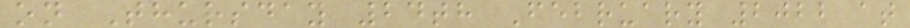on Thursday 24th February 2022 at
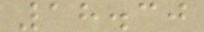18.30
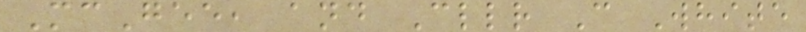McGee, and Cllr C White
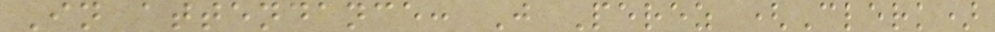In attendance: J Perez (Clerk)
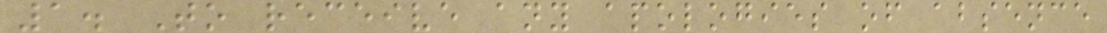1. To receive any apologies of absence
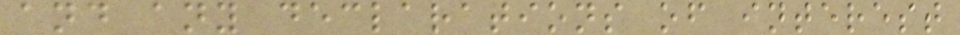and any declarations of interest
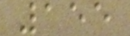155
